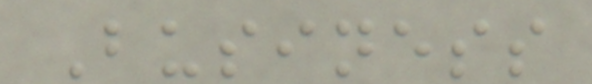Business
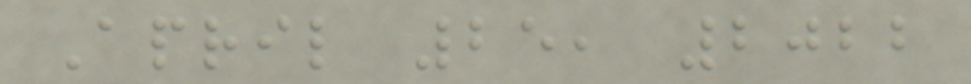April 25, 2022
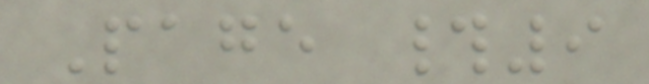Page #9
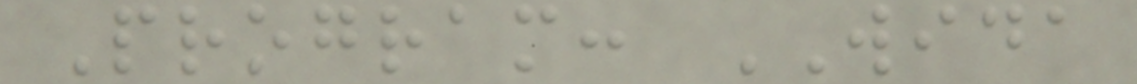Program: WIDA
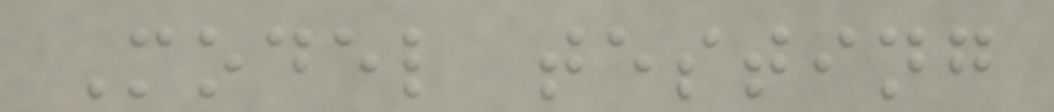Model testing
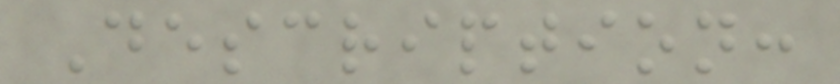Description:
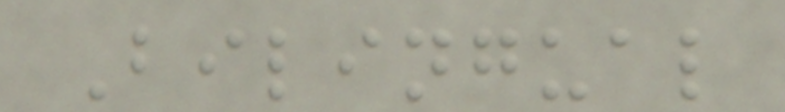Bilingual
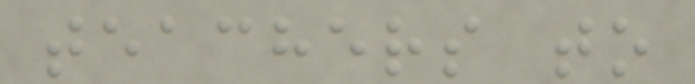teachers to
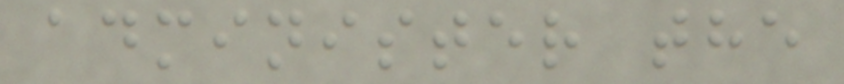administer the
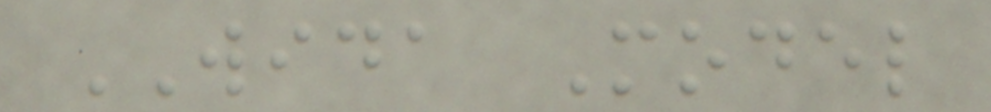WIDA Model
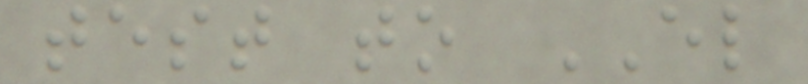test to EL
